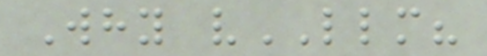Why vLLM?
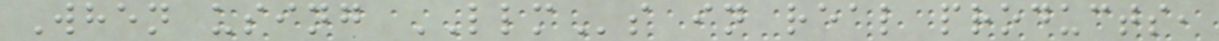When using LLMs in real products,
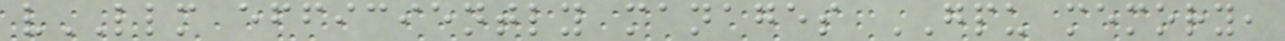vLLM efficiently manages GPU memory,
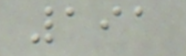191
